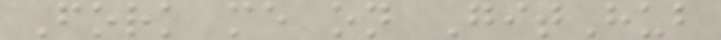Fork me on GitHub
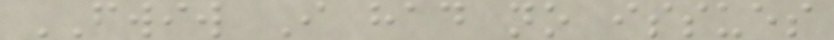FWIW I had no issues
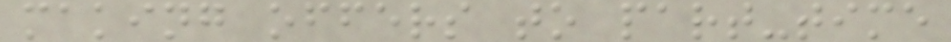making offers to part-time
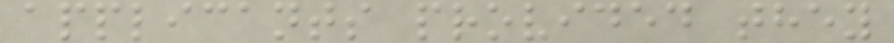applicants provided they
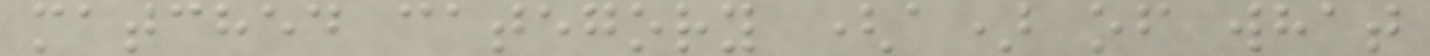matched category (a) of what
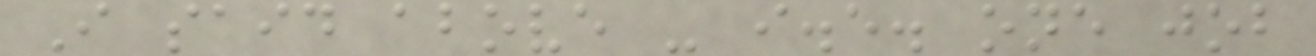I said above - i.e. one job
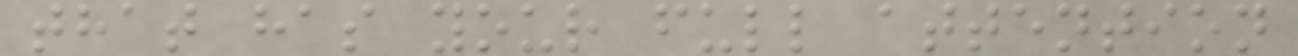that has your full attention
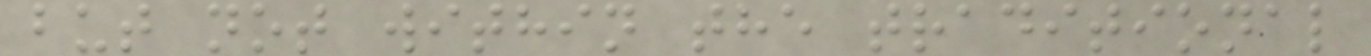but not within the traditional
